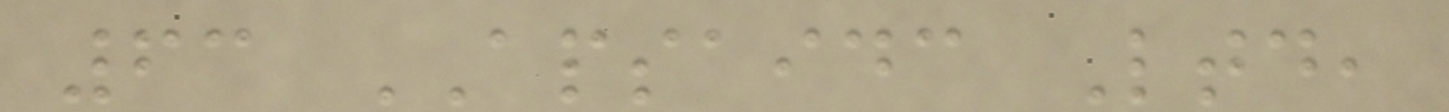63 APSAIDC Ltd,
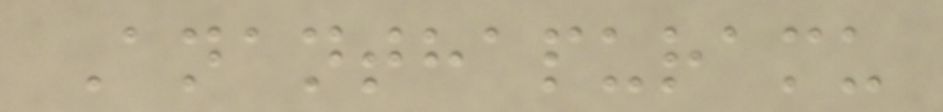Ananthapuramu
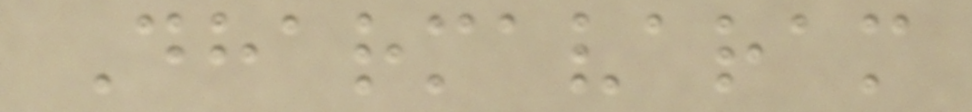Dharmavaram
